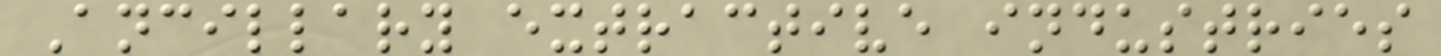Ancillary extractive industries
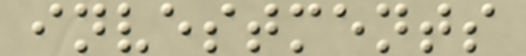investments
